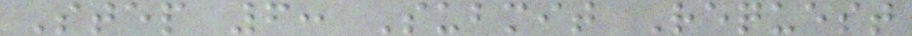Step 6: Submit Request
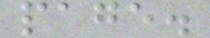page.
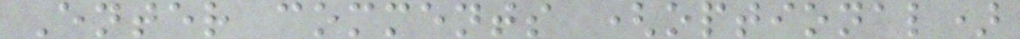Enter comments (optional)
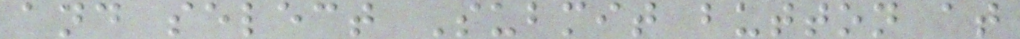and select Submit button at
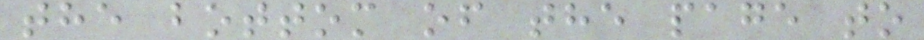the bottom of the page to
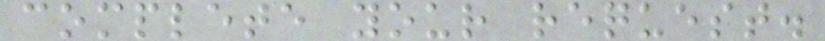complete your request.
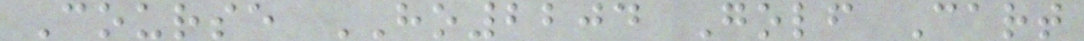Course HO2204 Golf Cart
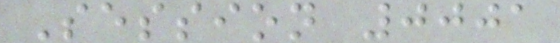Session 0001
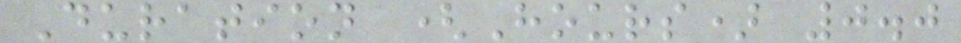Duration (Hours) 0.0
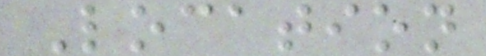Location
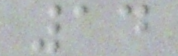14
